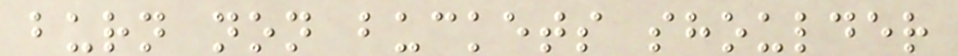burn non buckets shoulder
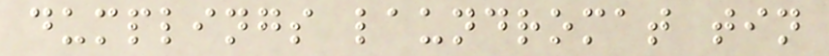dumplings laundromat tin
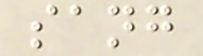sang
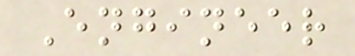Engineer
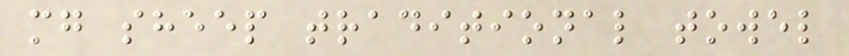mg sheep traditional towel
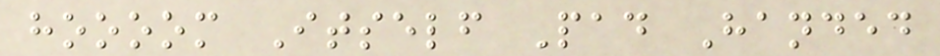hoooom Itself Pad Handed
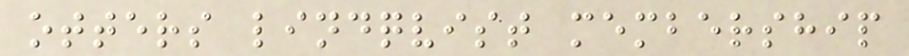otters lindqvist membership
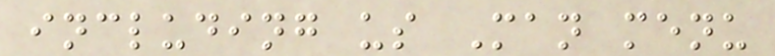including us Man menu
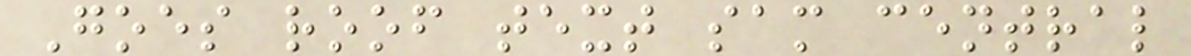Goes roof text sam central
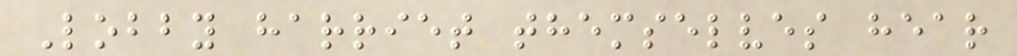Lobby harriet themselves hear
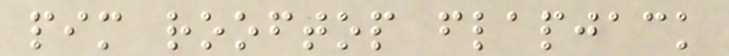pim rooftop flapjack
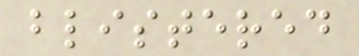blistered
